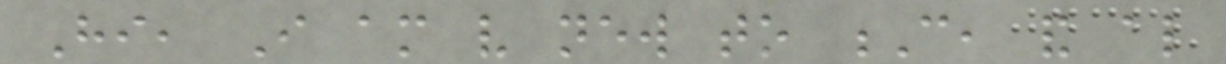Hi, I am very new to C, and also
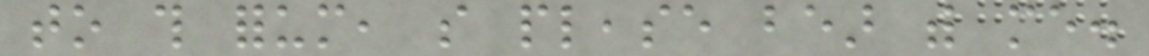to this forum, so please bear with me.
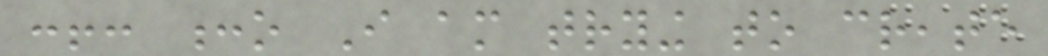:!: :o I am trying to create
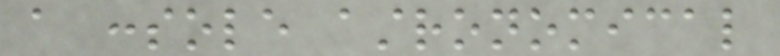a console astronomical
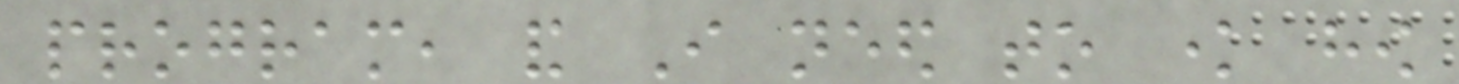program, and I need to know how
